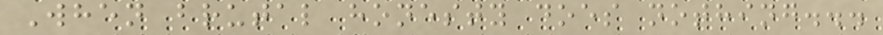When brutal honesty does nothing...
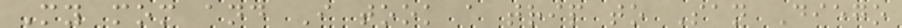My mom and I took a trip to San Diego
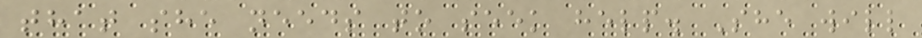that she needs to seek help. She will
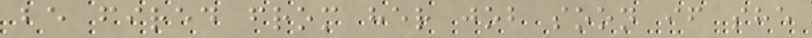be fired from her job soon if she
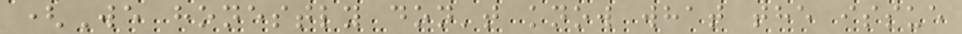(We honestly don't know what the issue
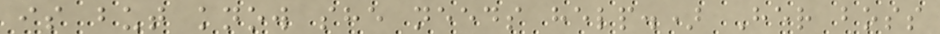is but know she needs help.) Her boss
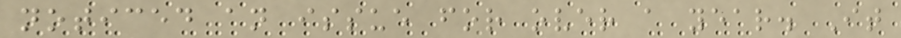noticed an issue for over a year. It
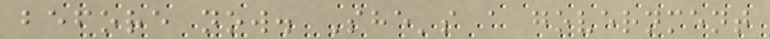before now. She's a government
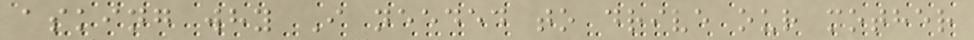asking why I needed to drive our mother
